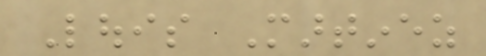Louis Martinez
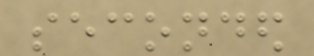seconded
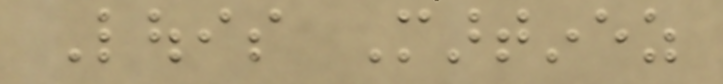Louis Martinez
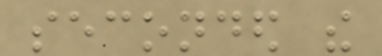seconded the
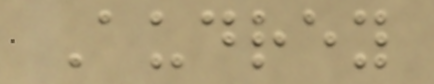Audrey
